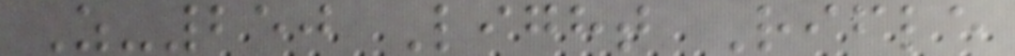Z-250 Light Rifle
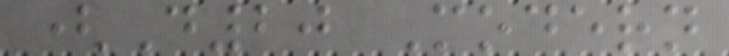(D20 Modern
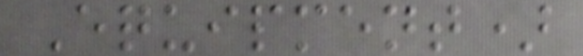Equipment)
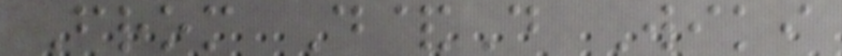From D&D Wiki
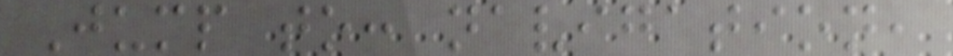Jump to: navigation,
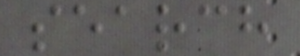search
